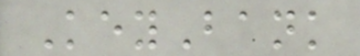KeyBank
